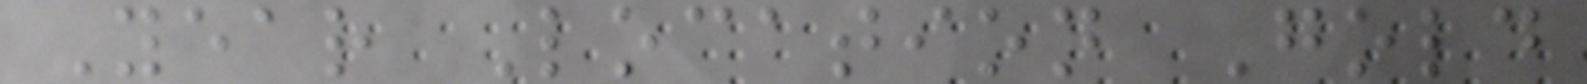Year Location Gold
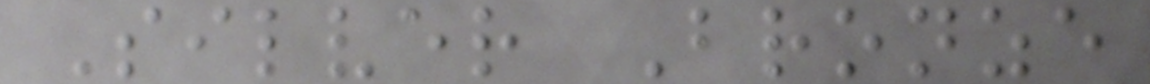Silver Bronze
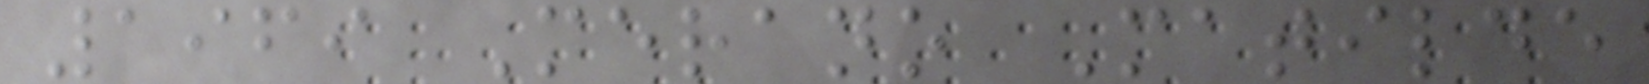1969 Merano Matilde
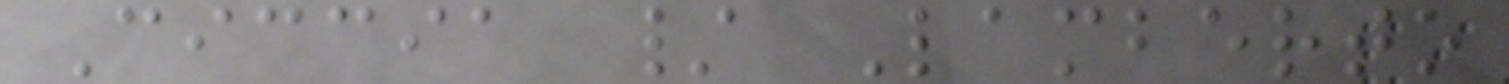Ciccia / Lamberto
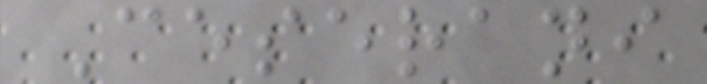Ceserani
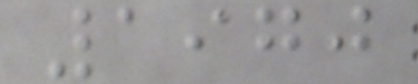1970
